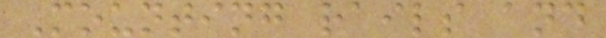Mounting rails and
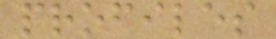profiles
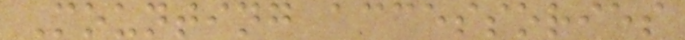Mounting accessories
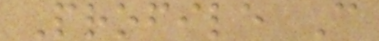Profile C
